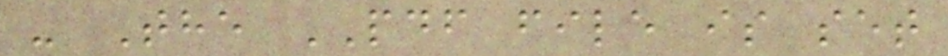- The PDF file is set
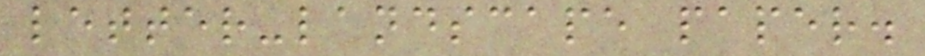letter-landscape paper.
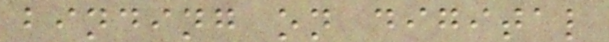binding on digital
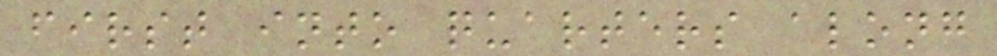first into quarters along
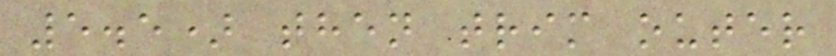5.5) then trim outer
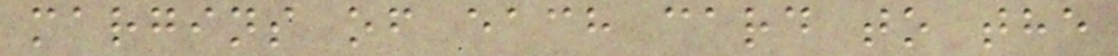margins of each card to the
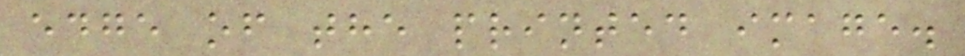edge of the printed image.
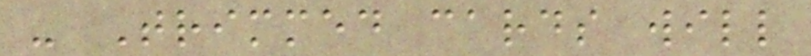- Trimmed cards will
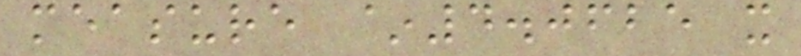measure ~4.0625 x
